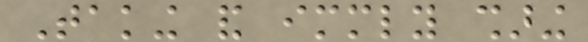Taking and immediately sharing
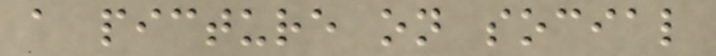a picture on social
